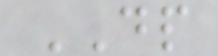DP
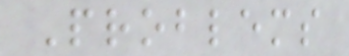Problems
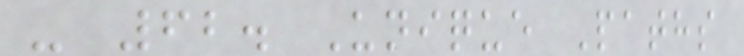- 62. Unique Paths
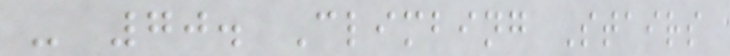- 70. Climbing Stairs
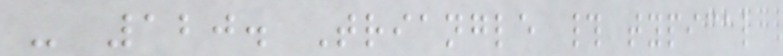- 120. Triangle # typical
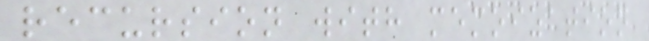recursion with memoization
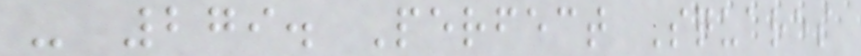- 279. Perfect Squares
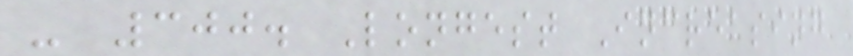- 300. Longest Increasing
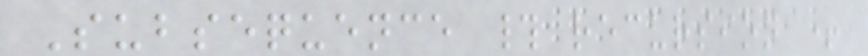Subsequence # recursion +
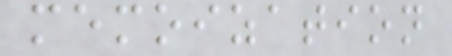memoization
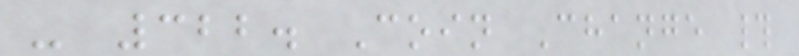- 322. Coin Change #
